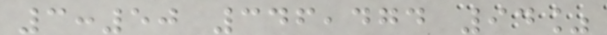3:50 346,474 94%
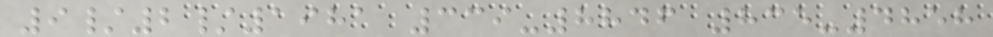9/2/1981 339-8846 835-4858
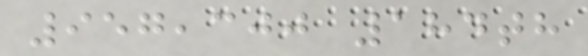957,300 184th
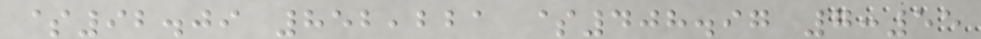$92.09 852,221 $408.97 7:55
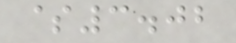$3.02
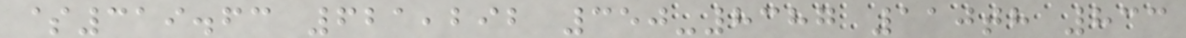$319.63 621,292 350-8387 110th 833
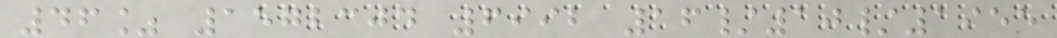46% 1572304 6992 16/10/1955
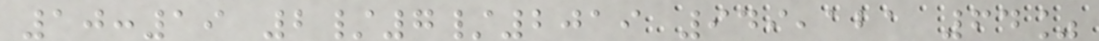10:19 2/7/2019 949,121 64%
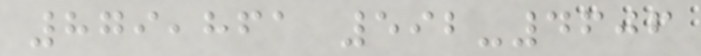879,861 592-4606
